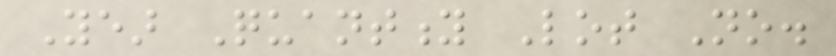Year Quantity Lot No.
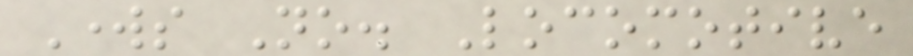Works No. Locomotive
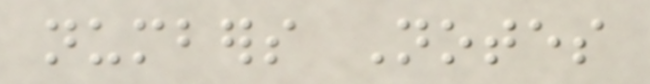numbers Notes
